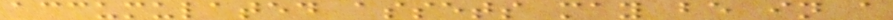accumulated assets may be in a
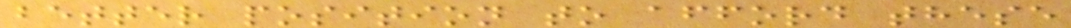better position to afford these
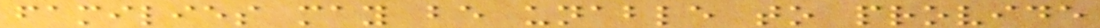families may be unable to provide
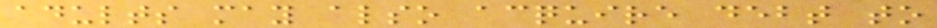adults may also acquire debt to
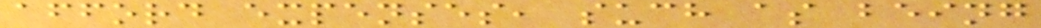afford expenses, such as being
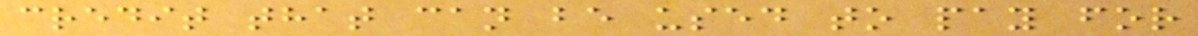credit that can be used to pay for
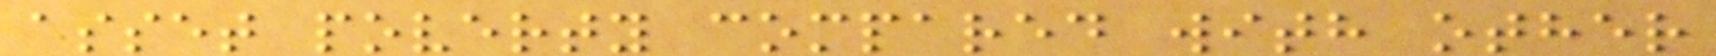asset poverty compared with other
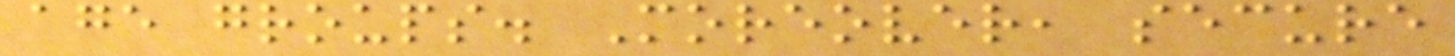age groups. Moreover, secure
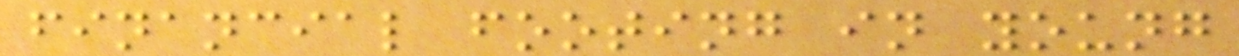financial footing in young
